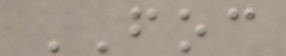FOC
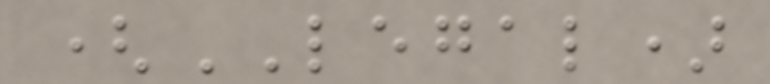(LEGAL)
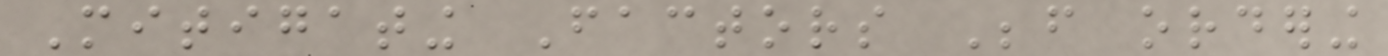Mitigating Factors Before ordering
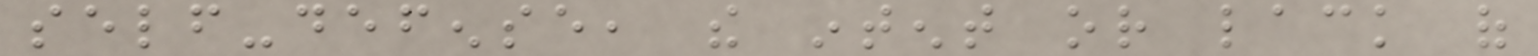self-defense, the intent or lack of
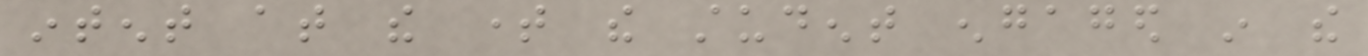intent at the time the student engaged in the
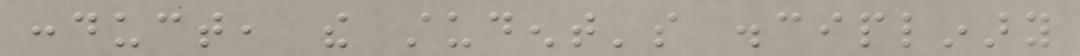conduct, the student's disciplinary
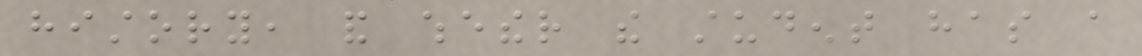history, and whether the student has a
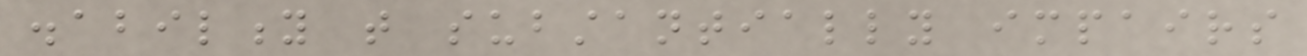disability that substantially impairs
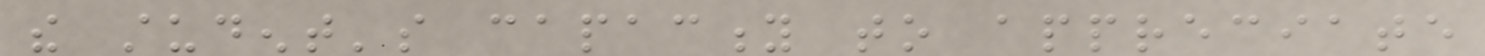the student's capacity to appreciate
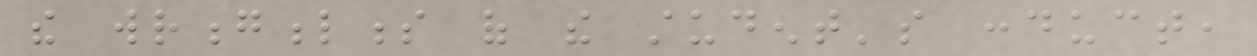the wrongfulness of the student's conduct,
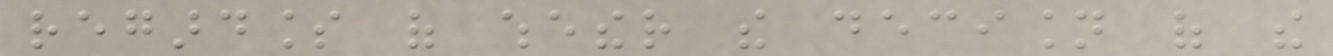regardless of whether the decision of the
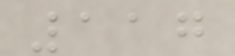117
